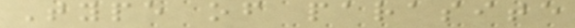Type of parasite
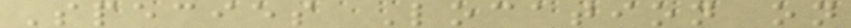Species Location on
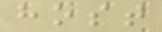host
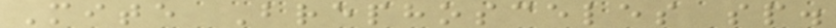Mite Brephosceles sp.
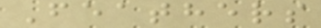Feathers
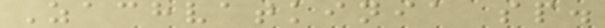Zachvatkinia sp.
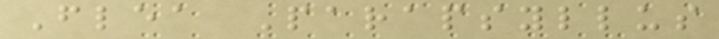Flea Parapsyllus
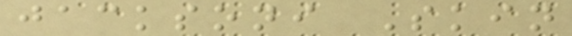jacksoni Skin
